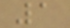1
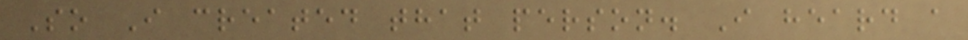So I created that person. I heard a
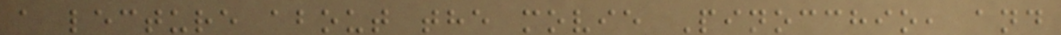a lecture about the movie Pinocchio, and
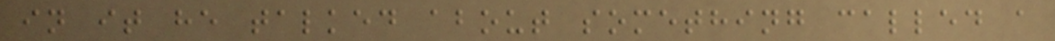in it he talked about something called a
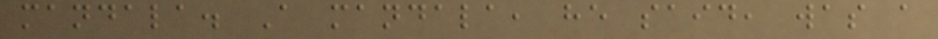mandala. A mandala, he said, was a
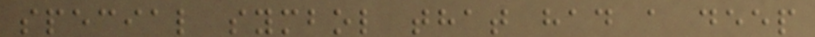special symbol that had a deep
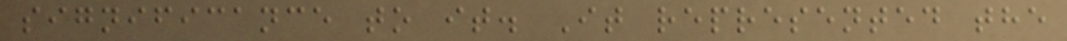significance to it. It represented the
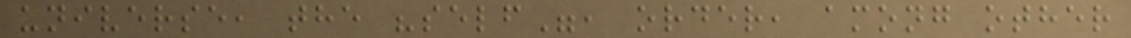universe, the "self", order, among other
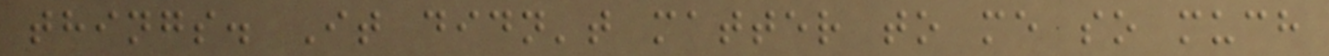things. It didn't matter to me so much
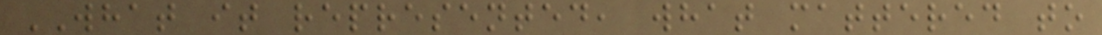WHAT it represented, what mattered to
